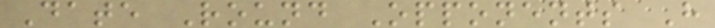Date Round Opponents H
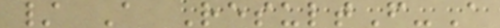/ A ResultF-A
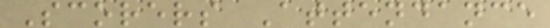Scorers Attendance
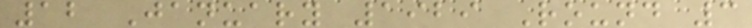12 January 1929 Round 3
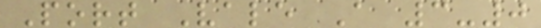Port Vale A 3-0
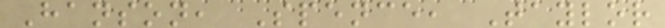Hanson, Spence, Taylor
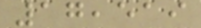17,519
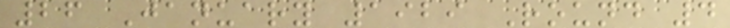26 January 1929 Round 4
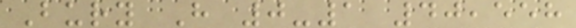Bury H 0-1 40,558
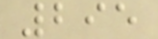295
